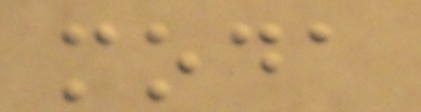moda
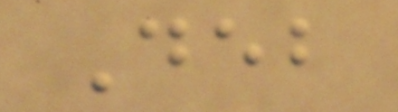Deb
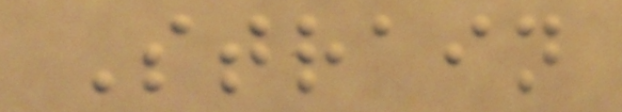Strain
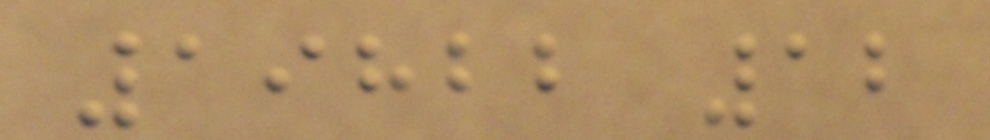19822 12
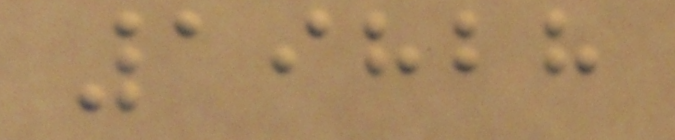19828
